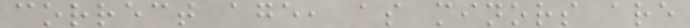correct age, as minors are
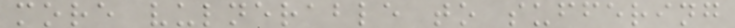more vulnerable to suffering
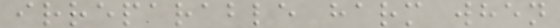irreparable harm when
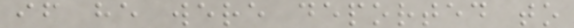if he were deported to
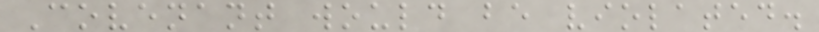Covenant would be violated.
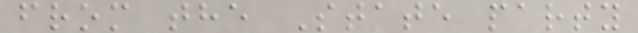from the State party
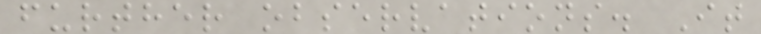further observations. It
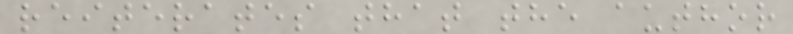reiterates that the author
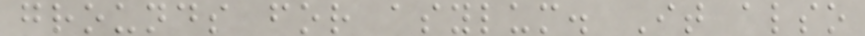grounds for asylum. It also
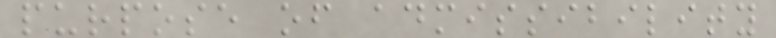purpose of admissibility
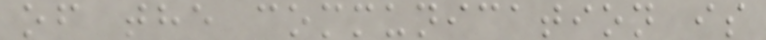of the communication is
